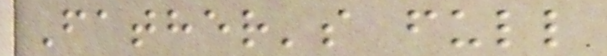Father's full
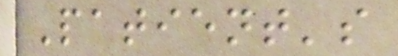Patient's
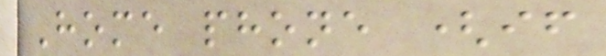Home phone (if
